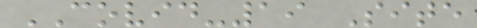COVID-19 Site
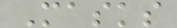Masks
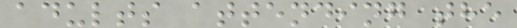adults attending the
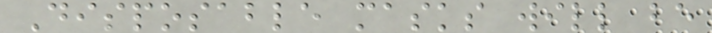Disposable masks will be
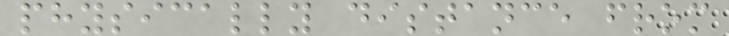physically distance from
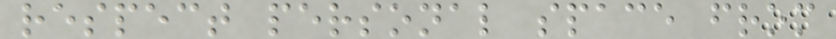respect personal space from
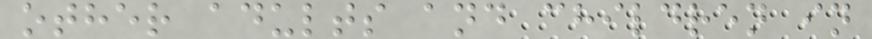other adults and children in
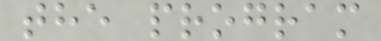the program
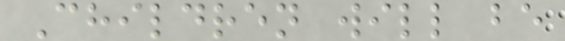Children will be
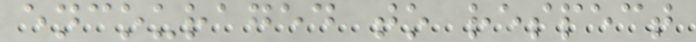encouraged to respect
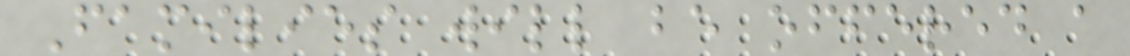Families will be offered a
